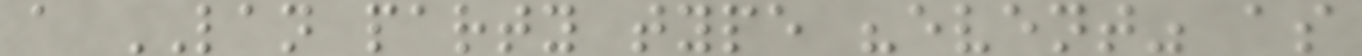a LAN party type "event" as
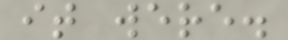it were.
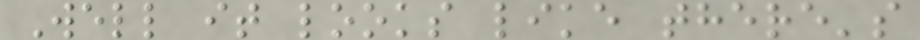Well it looks like there's
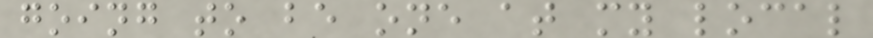going to be one at my local
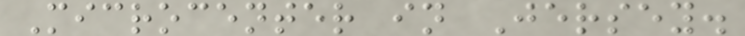Microcenter in Jersey.
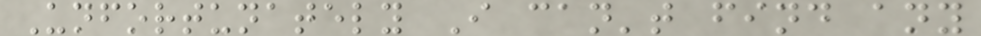Unfortunately I can't find any
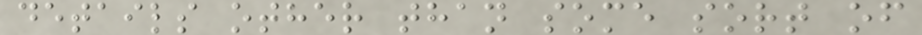details other than some sort of
